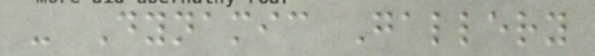- Dynamic Gallery
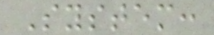System:
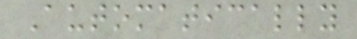Automatically
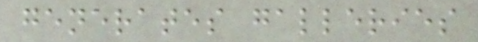generates galleries
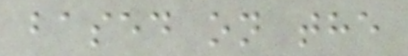based on the
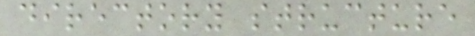directory structure
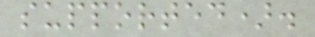supported).
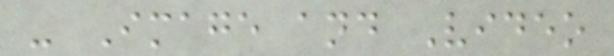- Image and Video
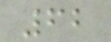62
